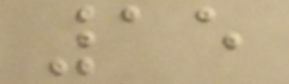15
